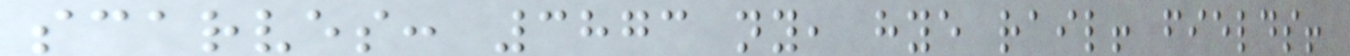scarves: 3873 ny, hye rail! fields!
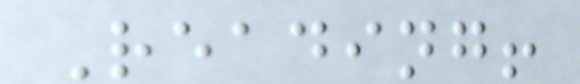Reading!
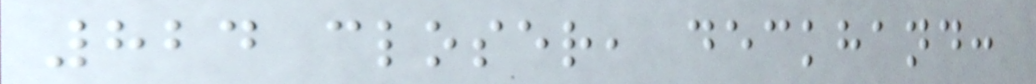824 closer, deckhand:
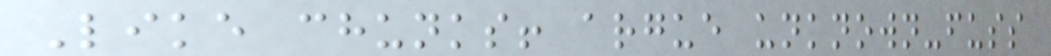Like chunks! argue unknown-fuss
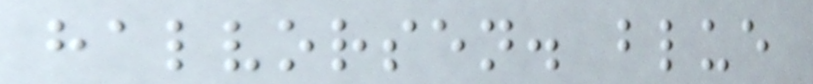halvorsen. blue
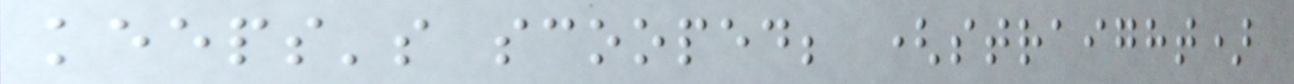keeps's scooped; (straight)
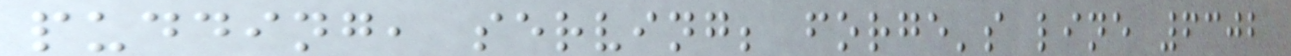pudding, serving; forge's line 6302
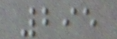295
